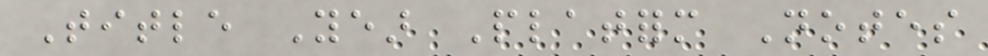Title Year Platform Notes
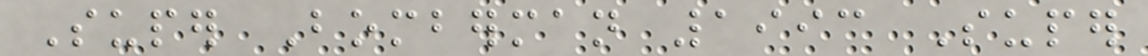Super Bomberman 1993 Super
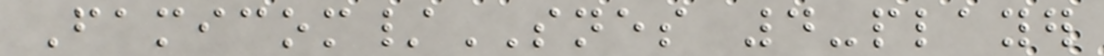Famicom/SNES 4-player
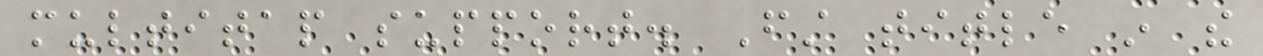multitap support. First title in the
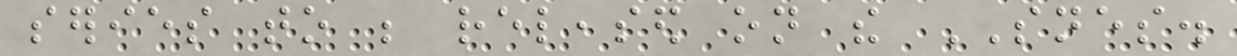series to be released on the SNES.
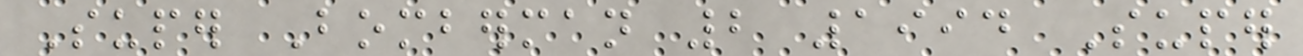Super Bomberman 2 1994 Super
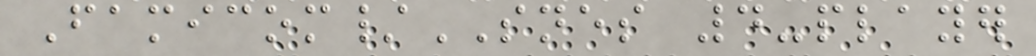Famicom/SNES 4-player
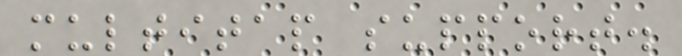multitap support.
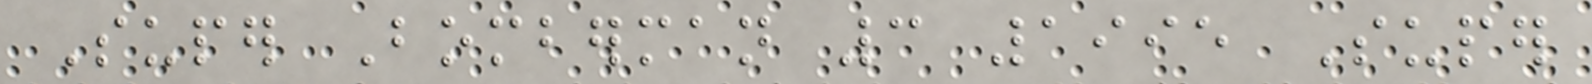Super Bomberman 3 1995 Super
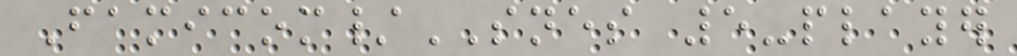Famicom/SNES 5-player
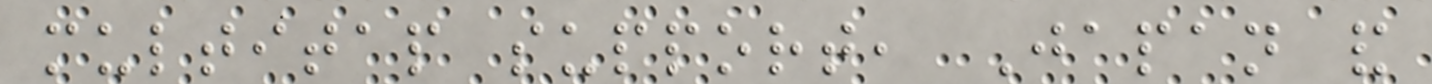multitap support, Japan and
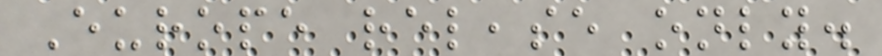Europe release only.
